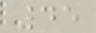45
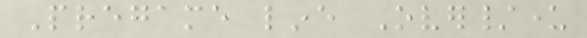Pregame line Over/under
